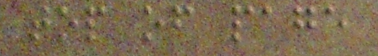top of page
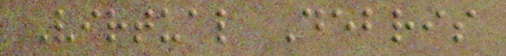Virtual Debris
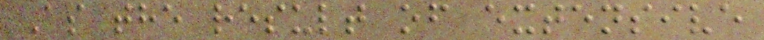As the result of extensive
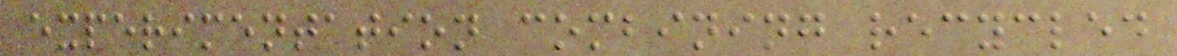experimentation combining recycled
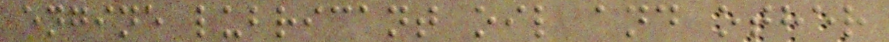engine lubricant oil and other
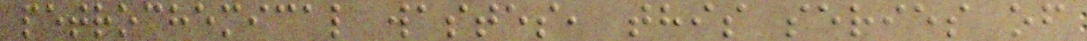petrochemical wastes, this series of
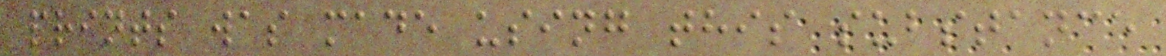prints was made using this substance
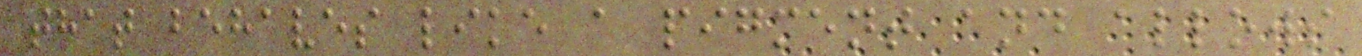that behaves like a pigment and allows
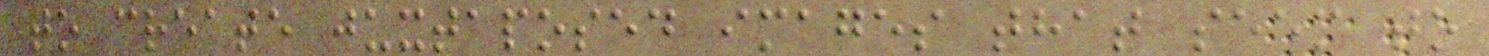to create juxtaposed images that seem to
